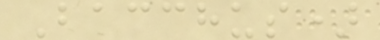Bacchus)
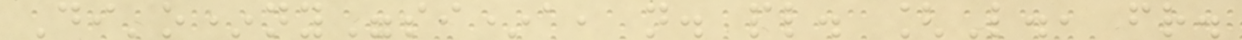Di'o*ny"si*a, n. pl. [L., fr.
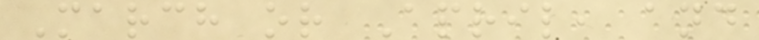March or April, and
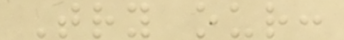Try our:
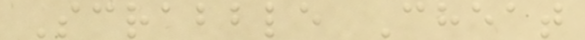Scrabble Cheat
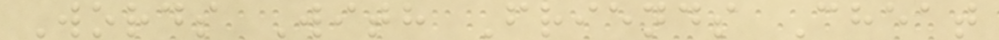Words With Friends Cheat
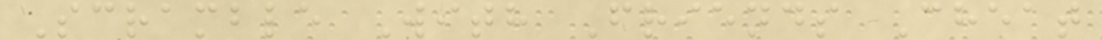Scramble With Friends Cheat
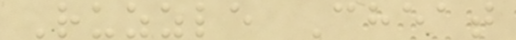Ruzzle Cheat
